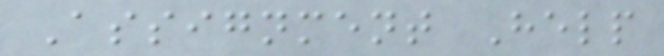Assignment Help
